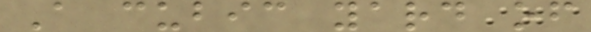A cubic yard of
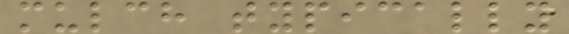mulch typically
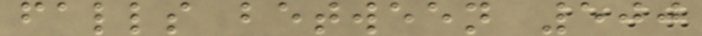falls between 500
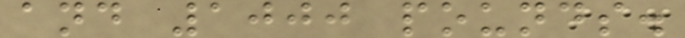and 1000 pounds.
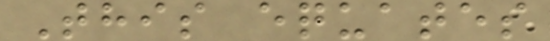This equates
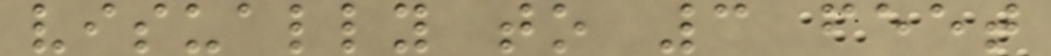visually to 3 feet
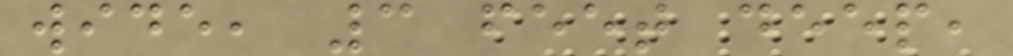wide, 3 feet deep,
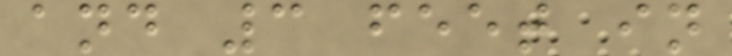and 3 feet in
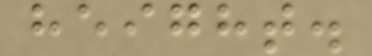height.
